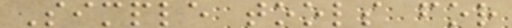Simple tools for
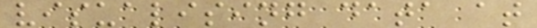visualising data at
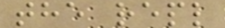the repl
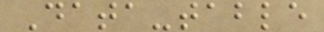Data-table
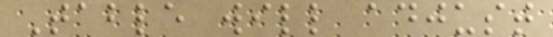Table will adjust
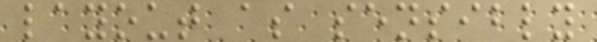layout as sensibly
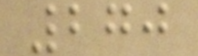270
